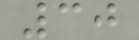30
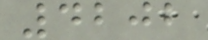4202
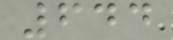644
